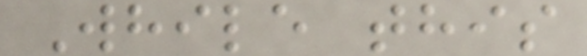While this
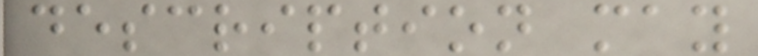description may
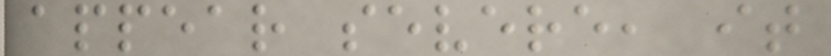appear severe, it
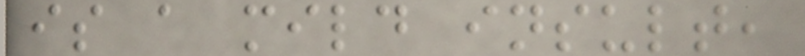is a mild insult,
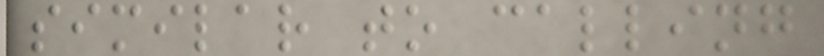similar to calling
